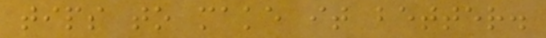tips to make it better.
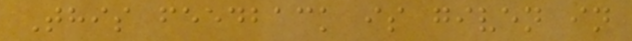This feedback is given in
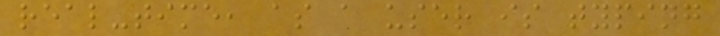real-time, as a user is typing
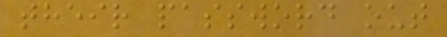their password out
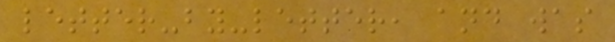letter-by-letter, and was
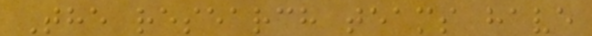The research teams have
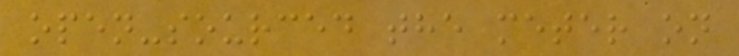open-sourced the meter on
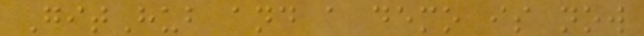GitHub and a demo is now
